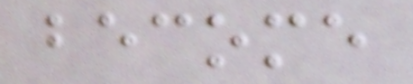become
